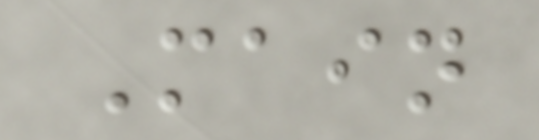Main
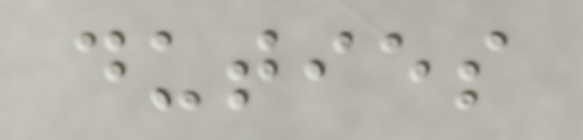duties
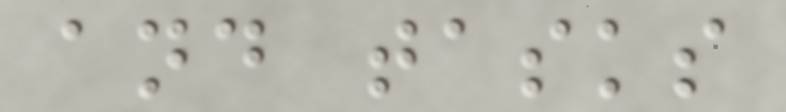and tasks
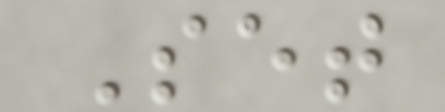Set
